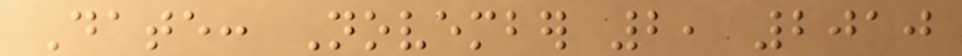Date: November 2, 2010
